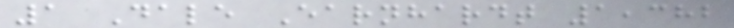1 Dale Earnhardt 1,382
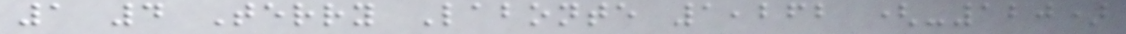1 4 Terry Labonte 1,262 (-120)
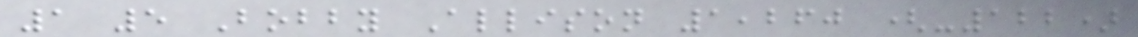1 5 Bobby Allison 1,260 (-122)
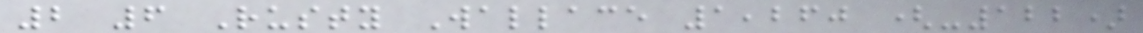2 6 Rusty Wallace 1,260 (-122)
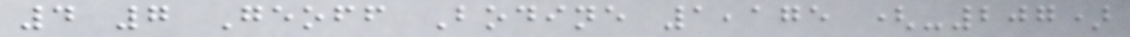4 7 Geoff Bodine 1,175 (-207)
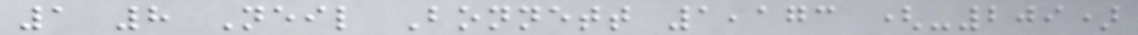1 8 Neil Bonnett 1,173 (-209)
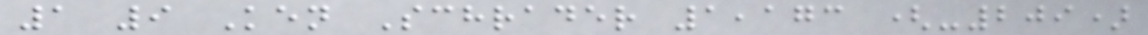1 9 Ken Schrader 1,173 (-209)
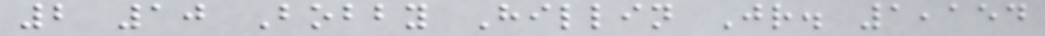2 10 Bobby Hillin Jr. 1,154
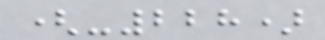(-228)
